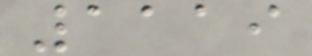1119
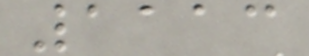1113
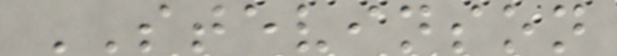STEVINSON
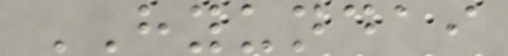HYUNDAI
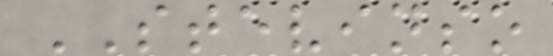STEVINSO
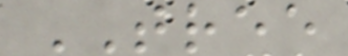TREE
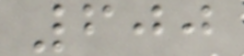600
